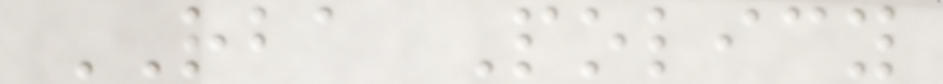RBA Policy
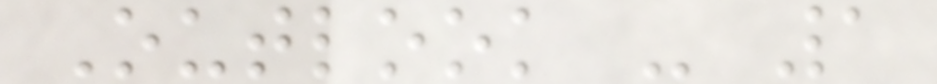Outlook - 1
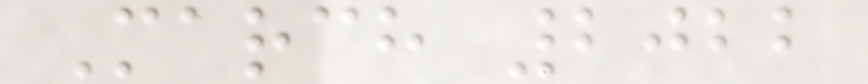March 2022
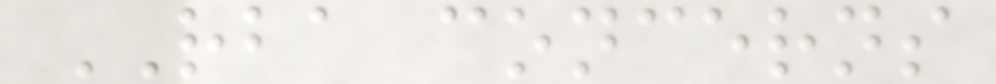RBA concerns
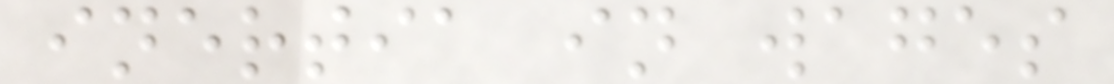inertia in wages
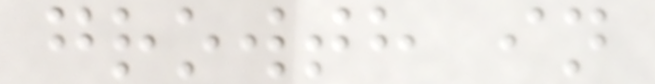growth in
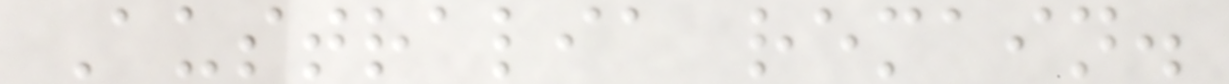Australia remain.
